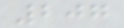207
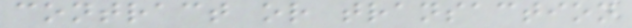contract or transaction
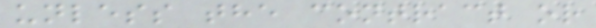unless the contract or
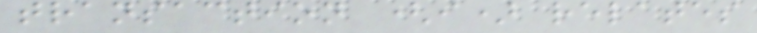transaction (i) relates
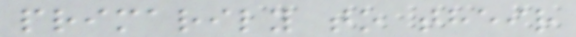primarily to their
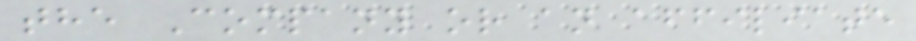the Company or an affiliate
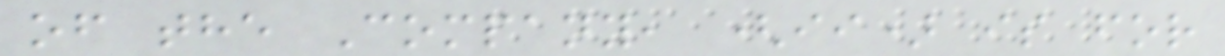of the Company, (ii) is for
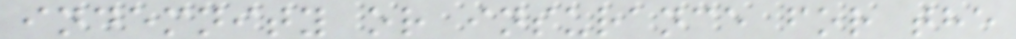indemnity or insurance for the
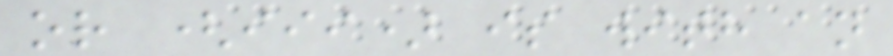or (iii) is with an
